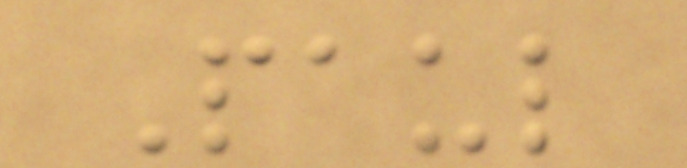Paul
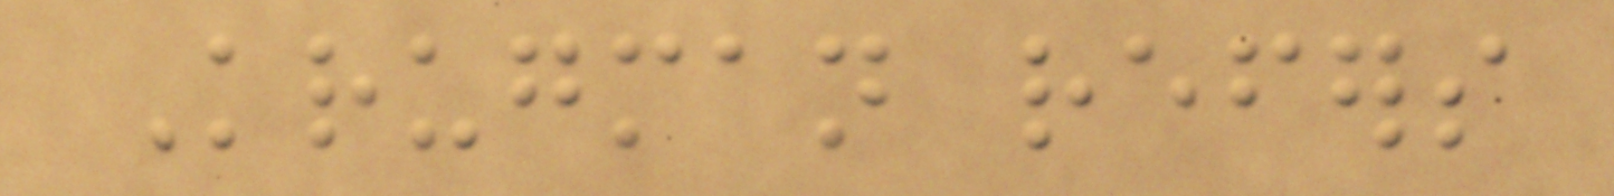Krugman refers
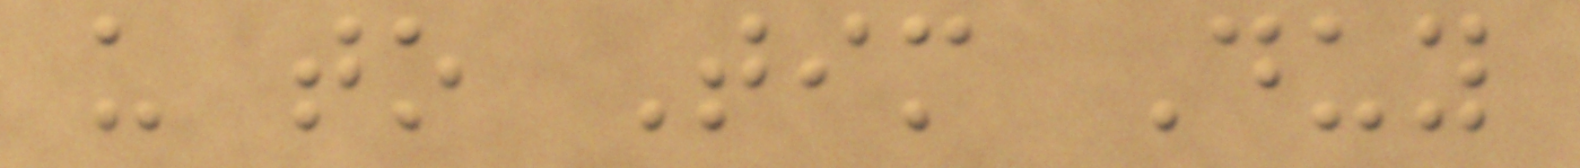us to Tim Duy
